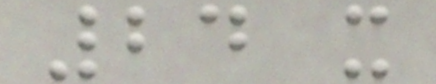24 x
